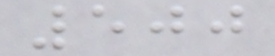500
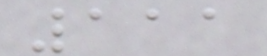111
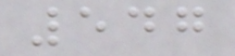547
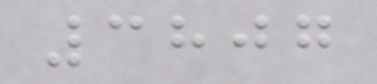3807
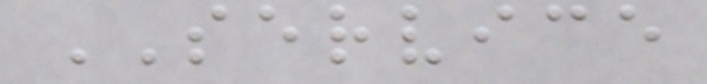SERVICE
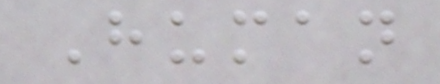Human
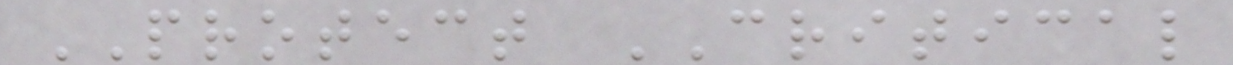PROTECT CRITICAL
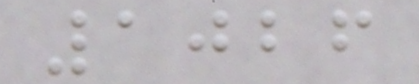1026
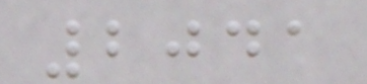2041
